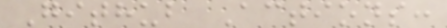Github Actions:
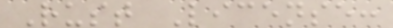Rust License:
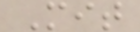Mit
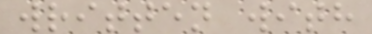written with
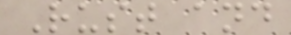Rust and
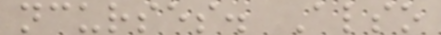ncurses. Also
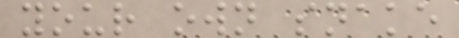your own snake
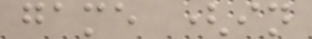game (in
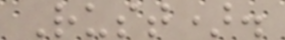Rust).
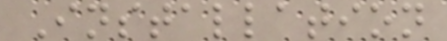Installation
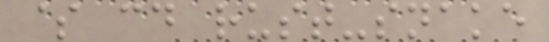$ cd rust-snake
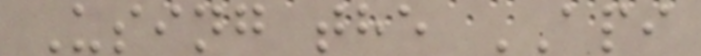Using the API
